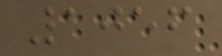1056
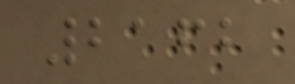2162
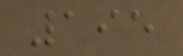195
